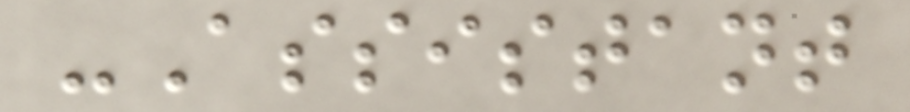-Assistant
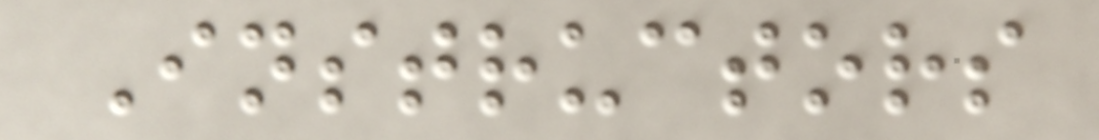Instructors
